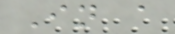In a
